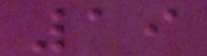19
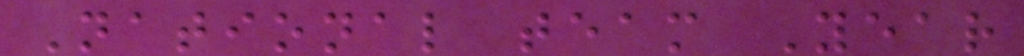National team Year
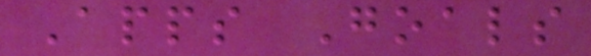Apps Goals
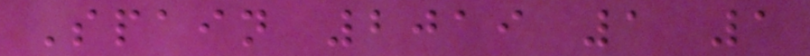Spain 2019 1 1
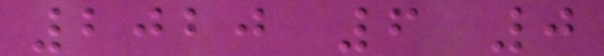2020 6 0
